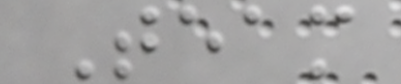Team
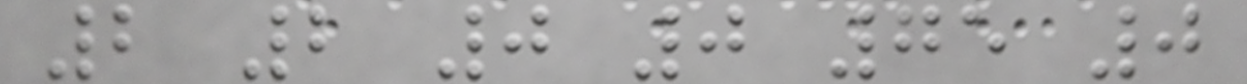2 2 0 0 75 0
